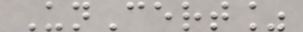UnCert%
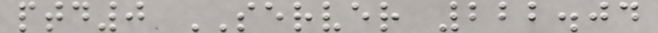ptd0 SERVER 222.04
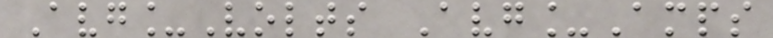Avg_Volts Avg_Amps
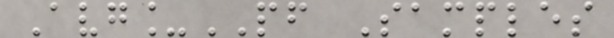Avg_PF Samples
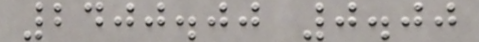2400.00 0.00
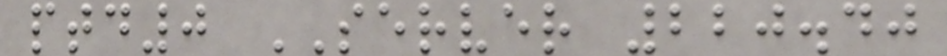ptd0 SERVER 220.40
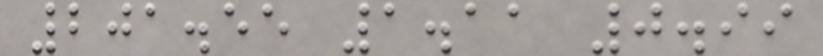201.55 1.11 0.99
